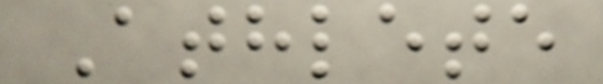Athlete
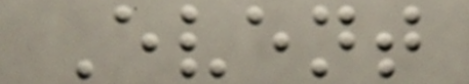Event
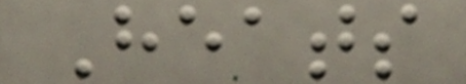Heats
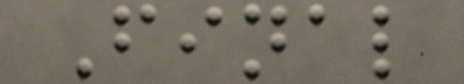Final
